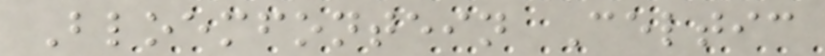Bloemfontein Celtic
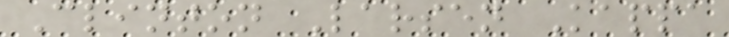Clinton Larsen Kappa
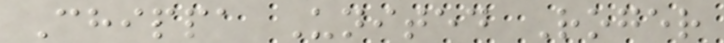Chippa United Roger
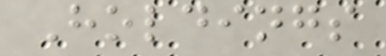Holdings
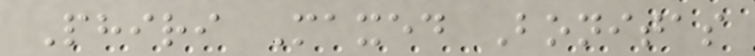Phiri Maxed Bonitas
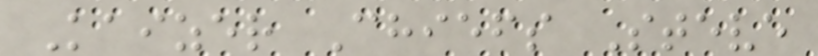Kaizer Chiefs Steve
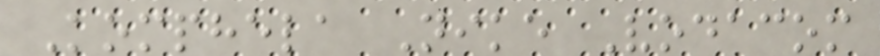Komphela Nike Vodacom
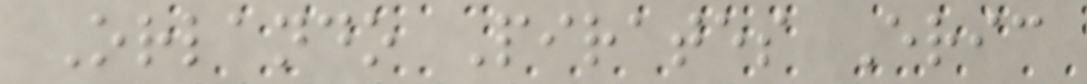Orlando Pirates Eric
